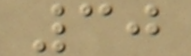30
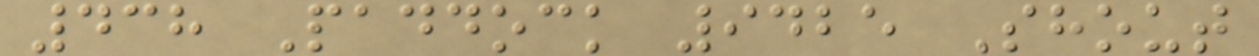438 Paddock 9425 Shout
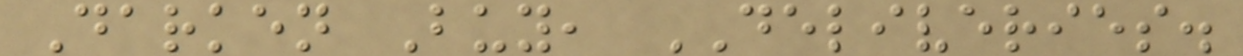Darken Buy, DELIVERIES.
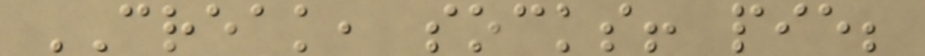CREAK, socks! pie;
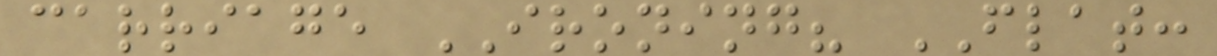carriage IRONING? FLAT:
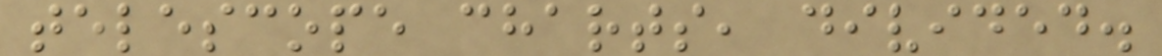telescope charts, divided.
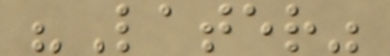"Later"
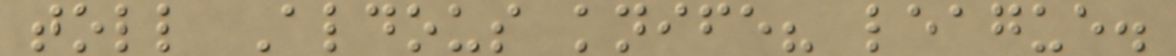toll Aldous knife? league.
